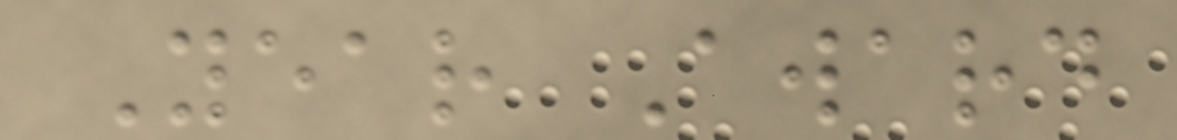Year Award
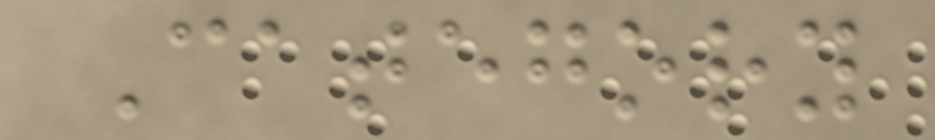Category
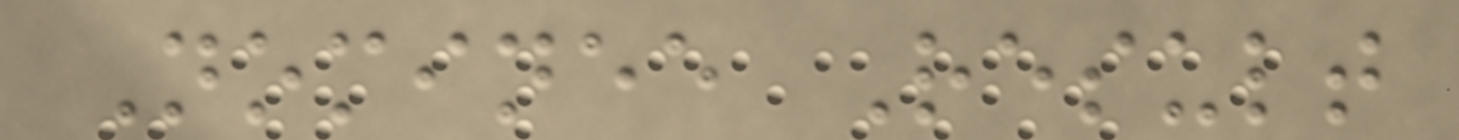Nominee Result
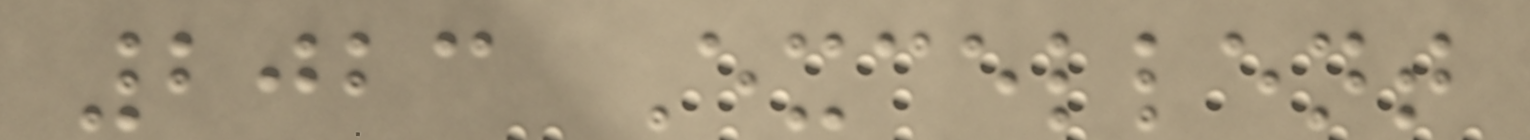2023 Excellent
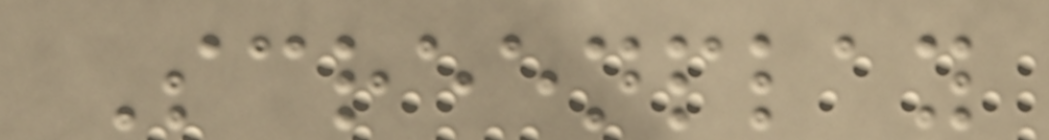Screenplay
